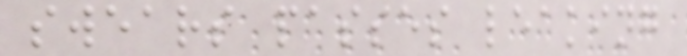swears passes leaking
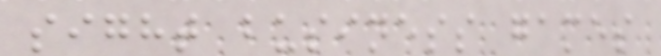sight business games
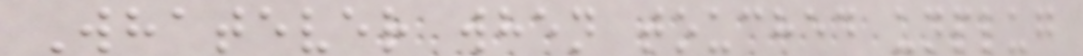Whatever when touched unplug
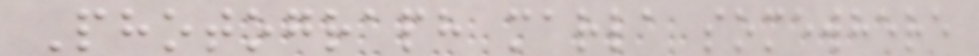Photograph marla somewhere
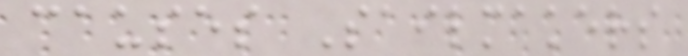causes Sailmakers
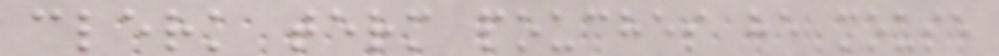clerk term pouches he mouse
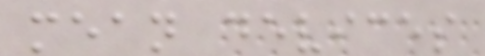mean devices
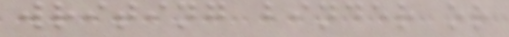writing binder or
